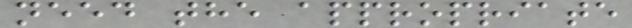need the appropriate
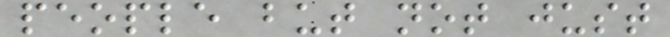people but not just
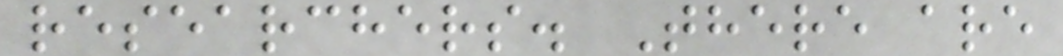researchers. There are
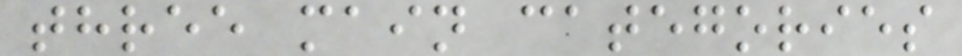three main categories
